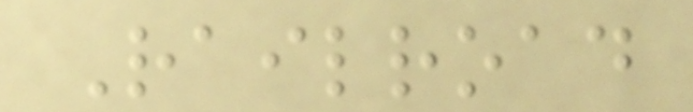Railroad
